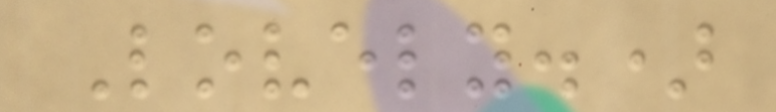Lovely.)
